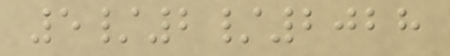5/2/2028
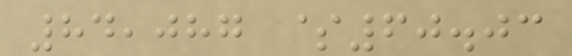84,087 $60.03
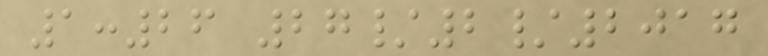1:26 27/2/2017
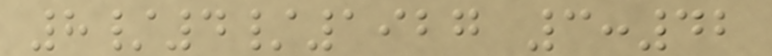8/4/1927 3:42
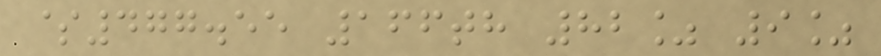$477.55 166th 82% 9%
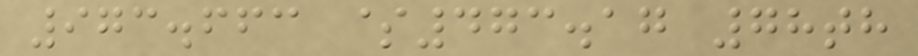973.663 $473.17 78th
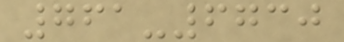761-6730
